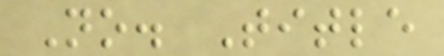No. Title
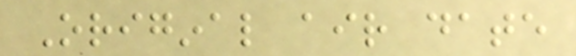Original air date
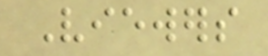Viewers
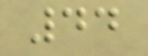44
